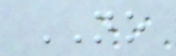NO
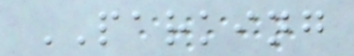PARKING
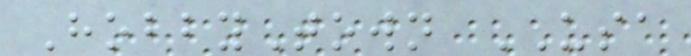HobbyTown USA
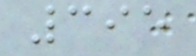395
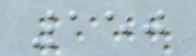150
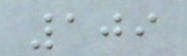109
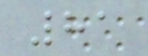81
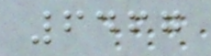6467
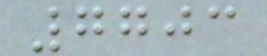7703
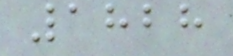1828
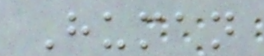Human
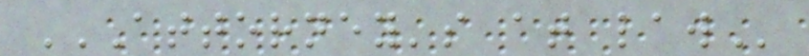ATTORNEY'S AT LAW
